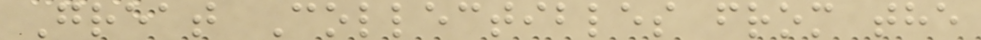Great Collectibles from the
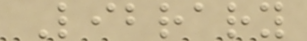Library
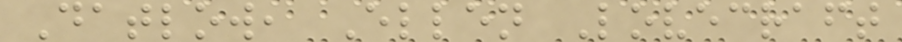Datlow, Ellen Lovecraft
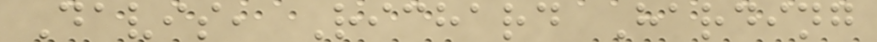Davis, Richard Harding
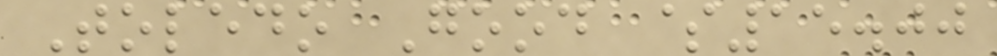Toledo Good $15.00
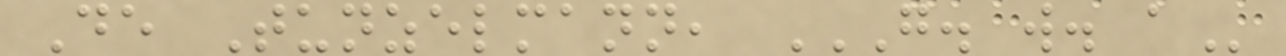De Tunzelmann, G. W. A
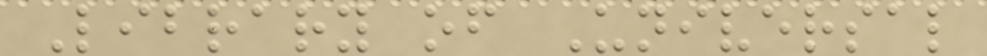Library of Universal
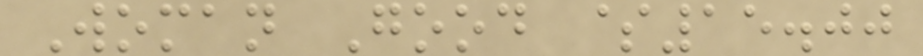Woman Good $15.00
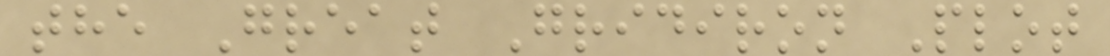the Great Gridiron Plot
